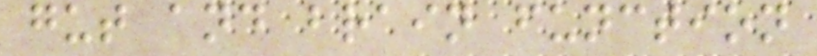gut and brain function
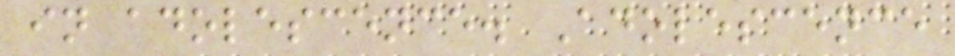in adolescence. Adolescence
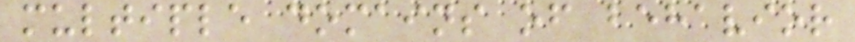multiple domains of behavior
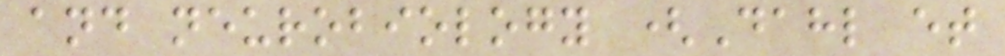and neurobiology (Dahl et
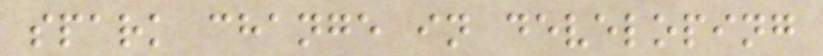spark change in developing
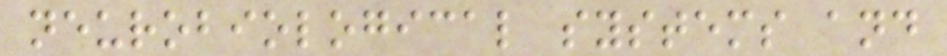neurobiological systems and
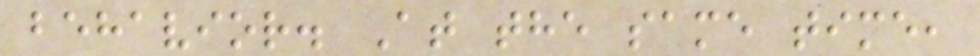behavior. At the same time,
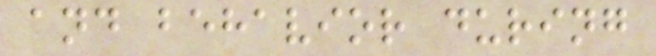and behavior during
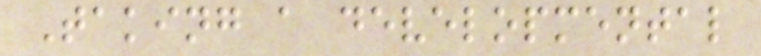Taking a developmental
